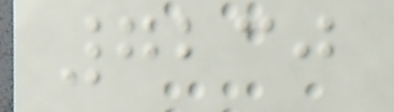7230
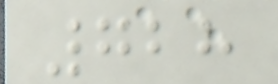728
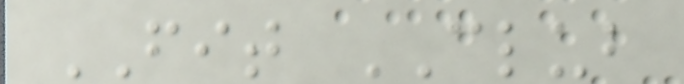FIT CLUB
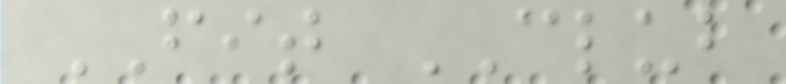FIT CLUB
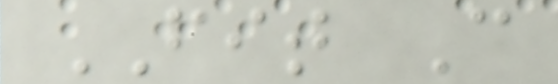FIT C
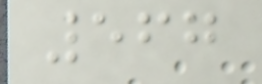567
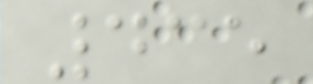435
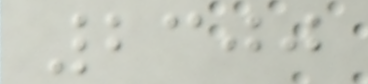2300
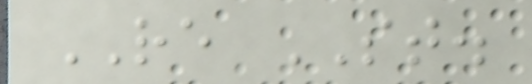RE ST.
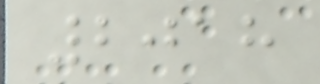2018
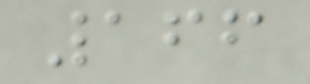166
